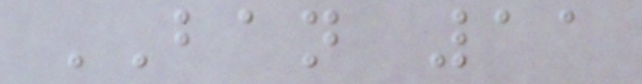BAN 11
